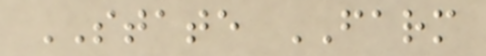STATE FARM
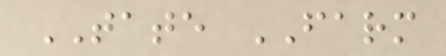TATE FARM
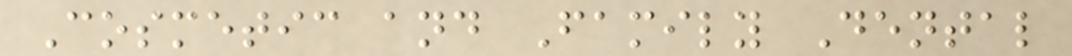Cosmetic and Family Dental
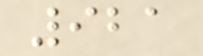921
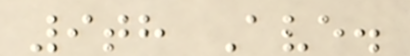9th Ave.
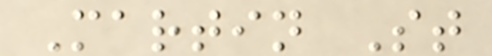Martin St
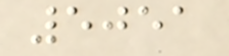5051
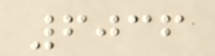6036
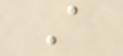A
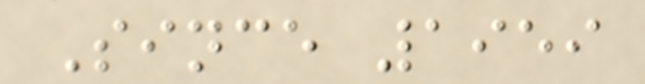Since 1959
